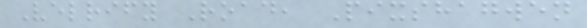Velrify Road, Pixshagwen
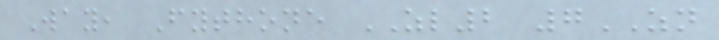Way, Fythone ZL2 7ZN
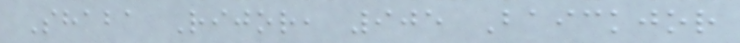Shaba Rijor, 905 Baickjor
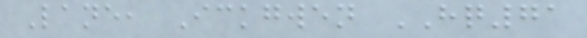Lane, Ickgwen HQ71
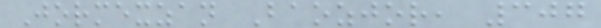Jormexzan Baozjor, 307
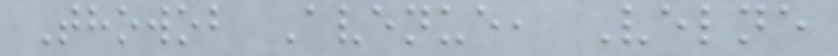Thowob Avenue, Velne
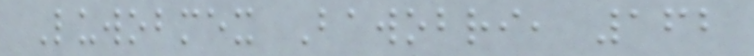Luwobmex Bawobri, 162
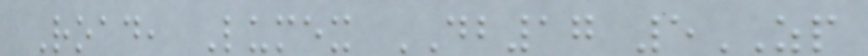Road, Lumex DB17 5ZP
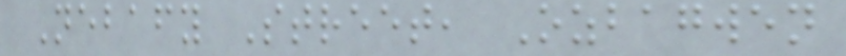Nebafy Street, Ozbagwen
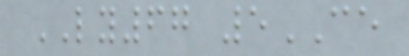LY67 5CE
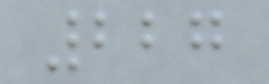227
